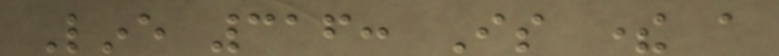Line 316: Is there a
